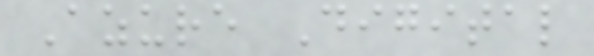Azure Digital
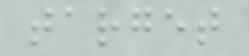target
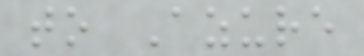to Azure
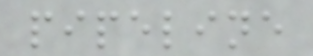pipeline
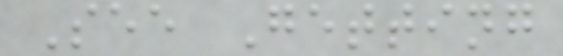See Getting
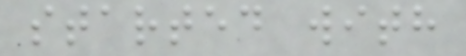started with
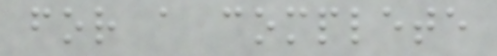for a complete
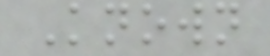Known
